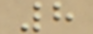8
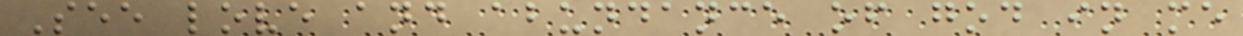See love and abundance of god in me
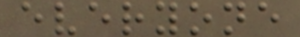everyone
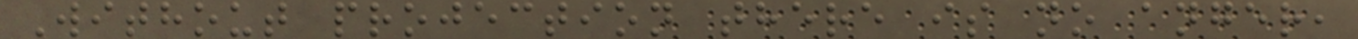Without projection there is no anger,
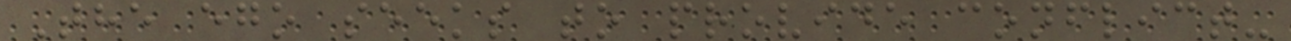The ego seeks to provide conflict-
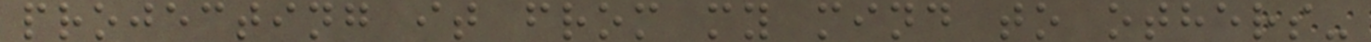projecting it from my mind to others-
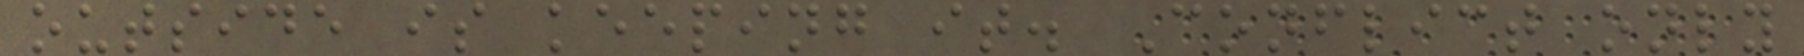outside is keeping it. Conflict only
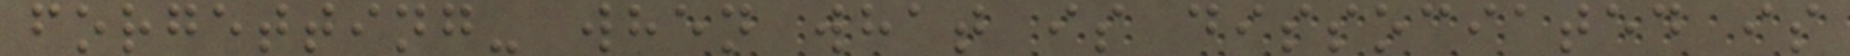forgetting- when what is dissociated is
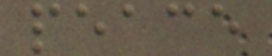peace
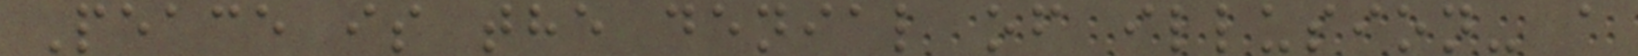Peace is the denial of illusion- a
